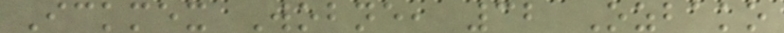Ickmex Wobne, 32 Ozbako
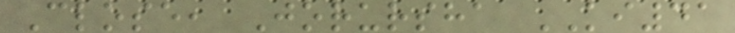Close, Jorursha KI41
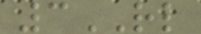3RL
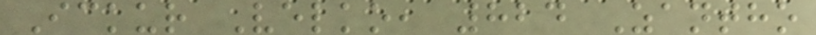Ickur Velko, 824 Zantho
